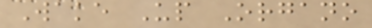Wake Up Organo
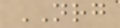NRG
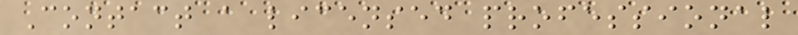Contact a licensed professional
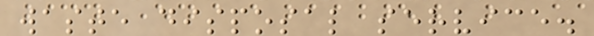waste disposal service.
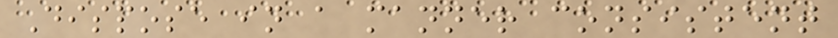Dispose in a manner consistent
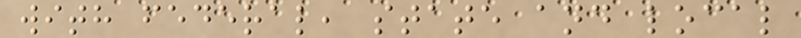with federal, state and local
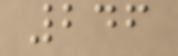246
